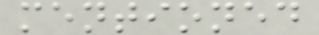mentioned
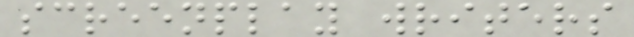screenplay writers
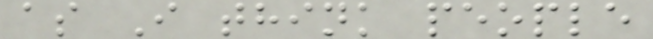as I think people
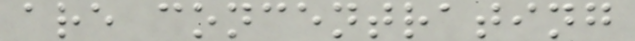are concentrating
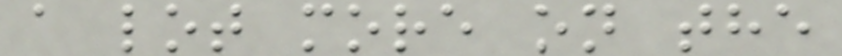a lot more on the
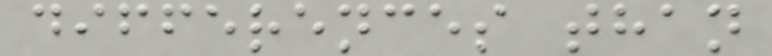differences than
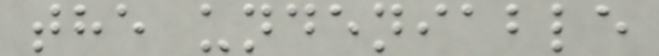the undeniable
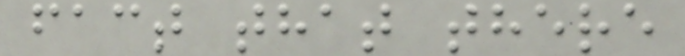fact that there
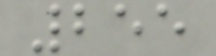255
